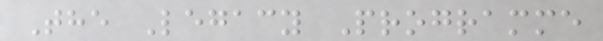The Legacy Programme
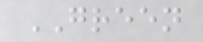GREEN
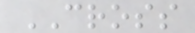CROSS
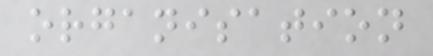organisation
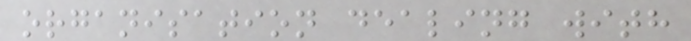organisation dealing with
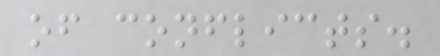of conflicts.
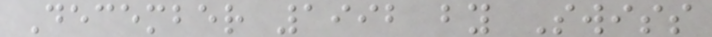December 1992 by Swiss
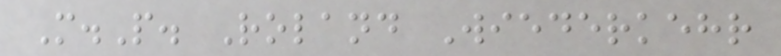M.P. Roland Wiederkehr
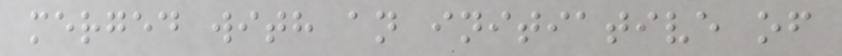merged with an initiative of
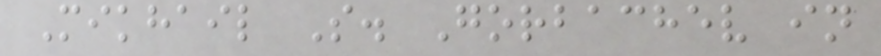Mikhail S. Gorbachev in
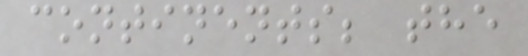continents; the
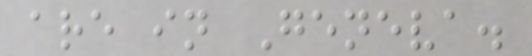are in Geneva.
